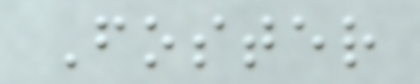Foster
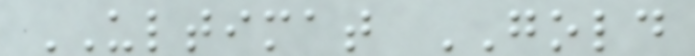ULTIMAT GOLD
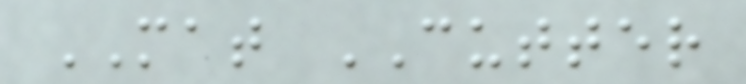MAT CUTTER
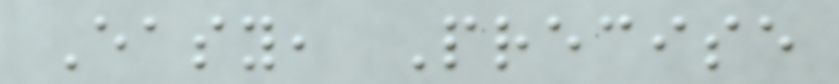Easy, Precise
